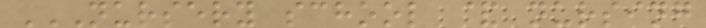NURSERY SCHOOL & NURSING
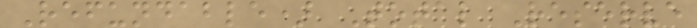Refundable) Total Reserve
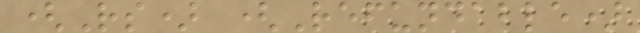(Rs) (Refundable)
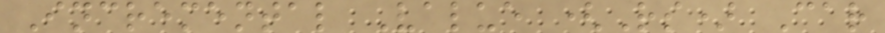Incremental Value (Rs) Car
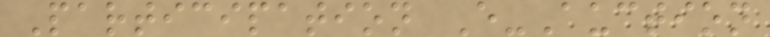Participation E-Auction
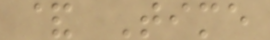& Time
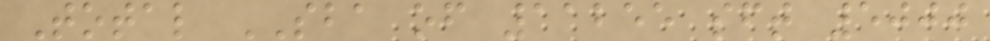Total SBA of 11255 sft 5000
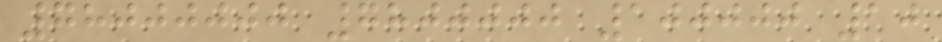78000000 7800000 100000 10
